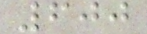600
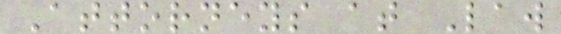Attorneys at Law
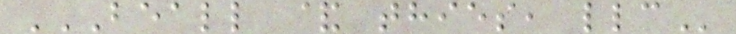BEALL & THIES, LLC
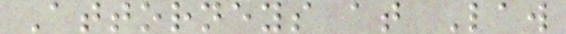Attorneys at Law
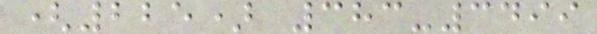(225) 383-3499
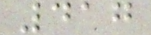417
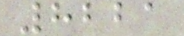8221
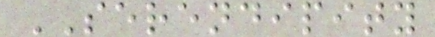SERENDIPITY
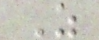Z
